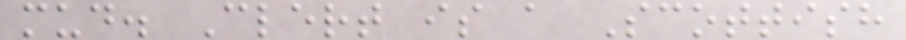mud. Clert is a Scottish
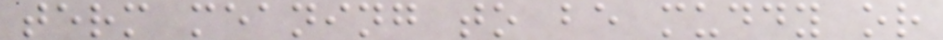term meaning to be muddy or
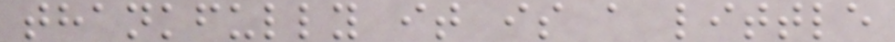thankfully it is a little
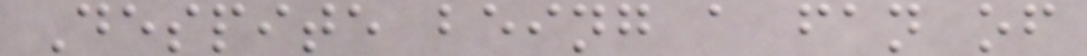Despite being a fan of
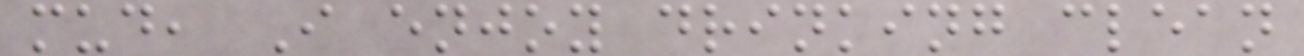mud, I enjoy drinking clean
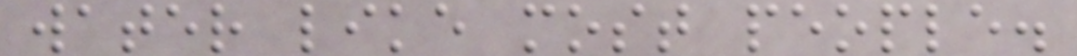water like most people.
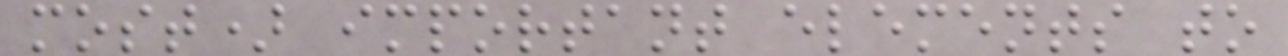most) important elements to
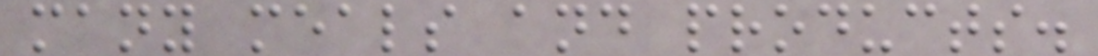many meals and products.
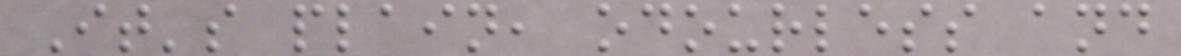It's plain, odourless and
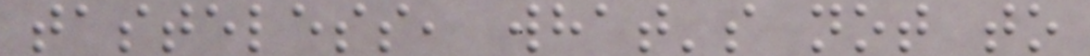tasteless, what's not to
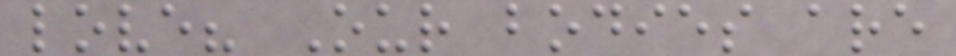love? Our bodies are
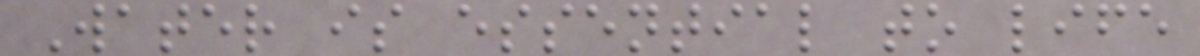Water is essential to life
